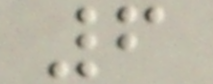6
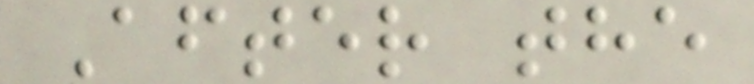After the
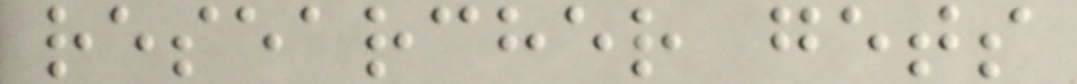researcher gets
